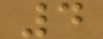4
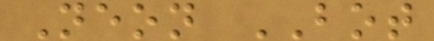Neon BOT
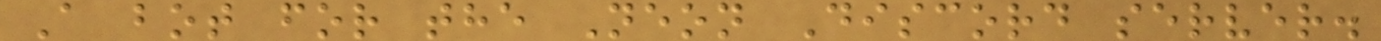A bot for the Neon Discord server.
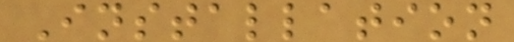Installation
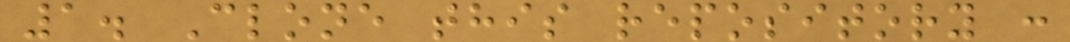1. Clone this repository :
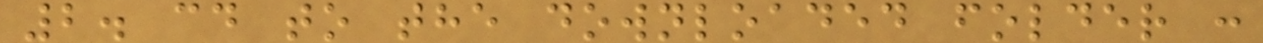2. cd to the downloaded folder :
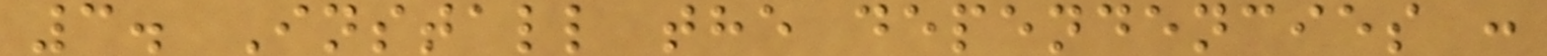3. Install the dependencies :
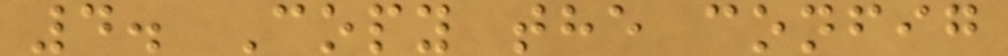4. Copy the config
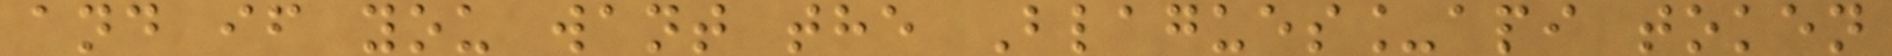and if you want the Blagues_api token
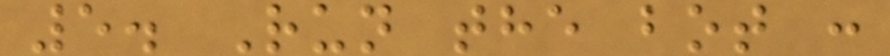5. Run the bot :
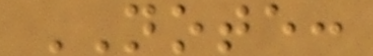NOTE:
